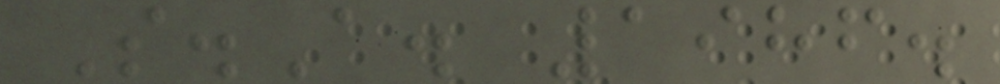S.A. 1986.
